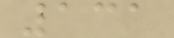131
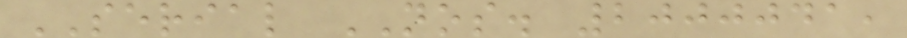SERIAL NOS. 2000041,
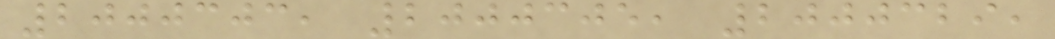2000303, 2000305, 2000329,
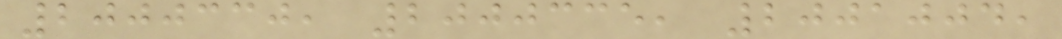2000330, 2000335, 2001004,
